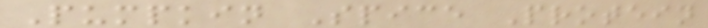Pumpkin Spice Protein
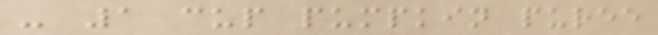- 1 cup pumpkin puree
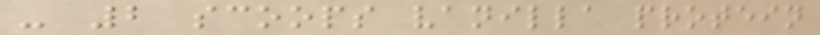- 2 scoops vanilla protein
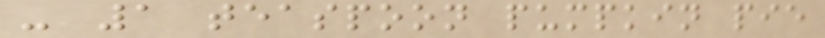- 1 teaspoon pumpkin pie
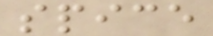spice
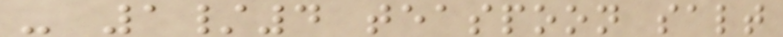- 1/4 teaspoon salt
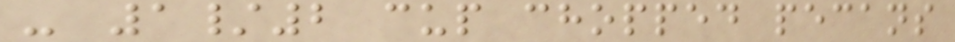- 1/2 cup chopped pecans
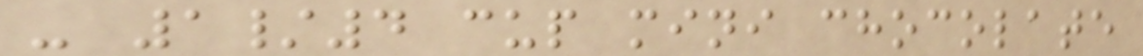- 1/4 cup mini chocolate
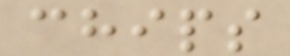chips
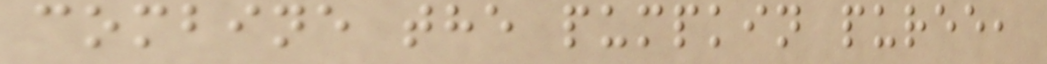combine the pumpkin puree,
